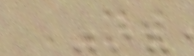NW
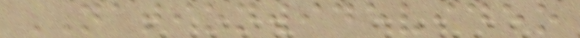NATIONWIDEVIDEO
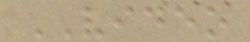VIDEO
